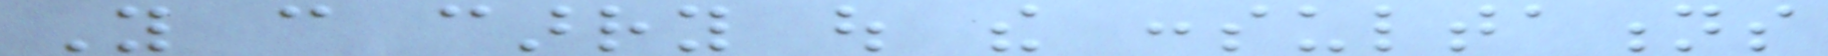You can carry out the consultations
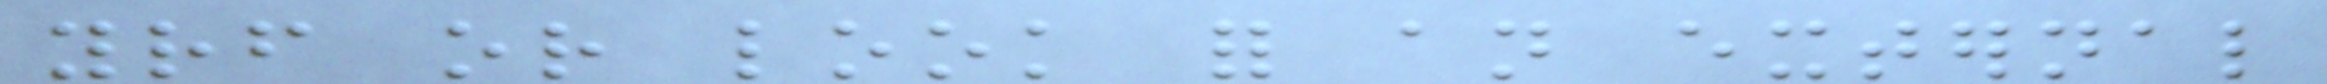yourself or look for an external
